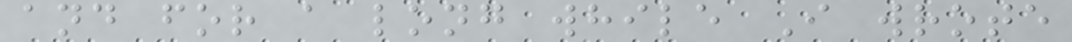and for a long while I wrote
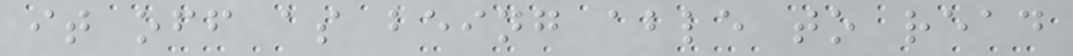it off as being able to read
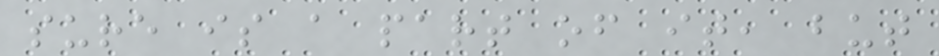sure is a part of it, but
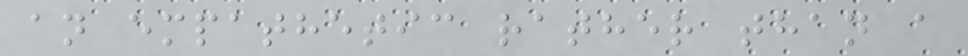an empathetic rather than a
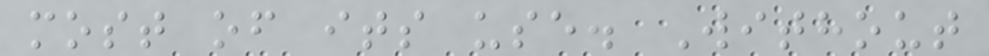most of its use. Without
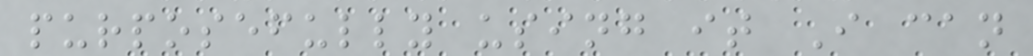purposefully using it I can
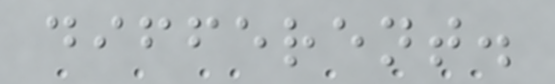different.
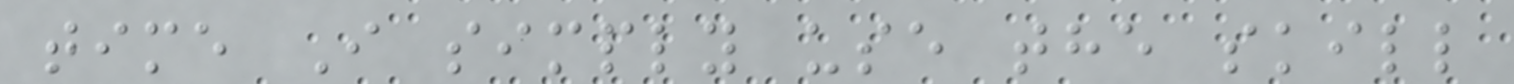time I simply use the skill
